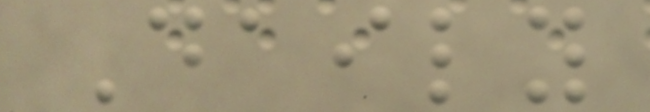Daily
